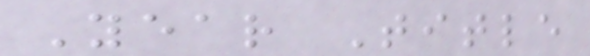Year Title
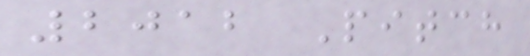2012 Pitch
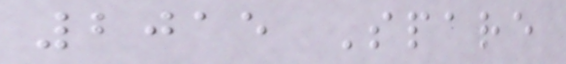2015 Spare
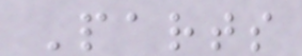Parts
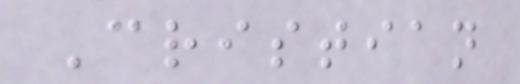Cristian
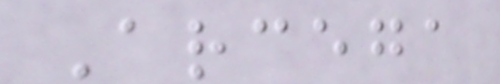Arcega
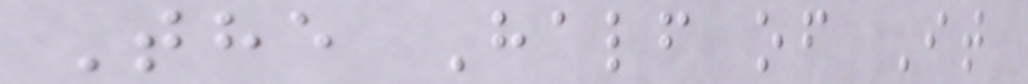The Half of It
